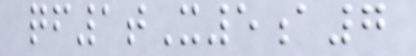qf1tX5a7
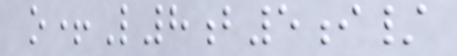o+L8b5i/
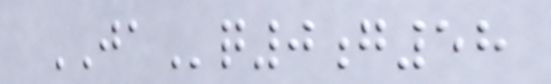JAq0g58
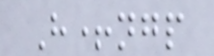H+ngp
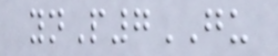ynP7GU
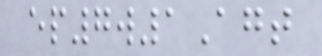ep7w1Agt
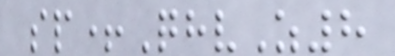sp+QhvZ8
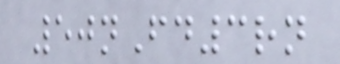50nFd3rn
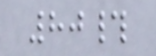80#
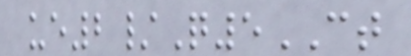ue2/Q5CT
